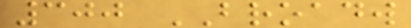300 BROADW
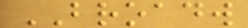BROADW
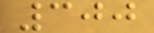300
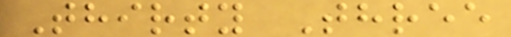Thirty Three
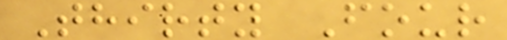Thirty Four
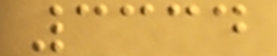3334
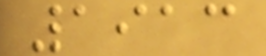1913
